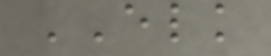ELK
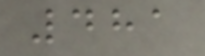481
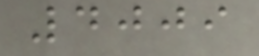4009
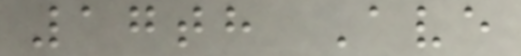17th Ave
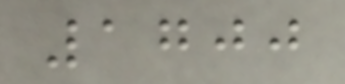1700
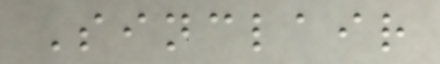Sinclair
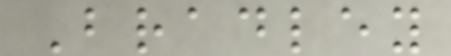Bradley
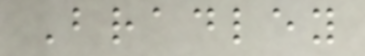Bradley
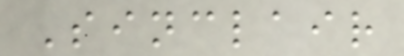Sinclair
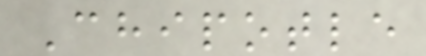Chipotle
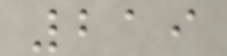219
